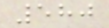580
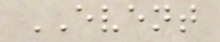EVENT
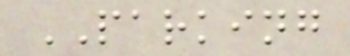PARKING
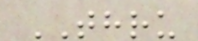THRU
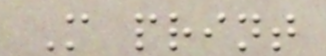M print
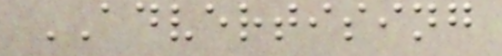ADVERTISING
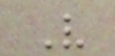V
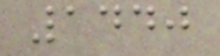1440
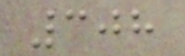308
